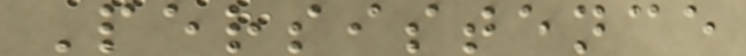Persistence
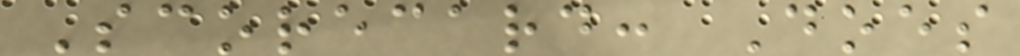Scorecard: Does
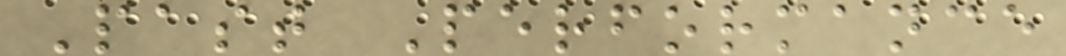Past Performance
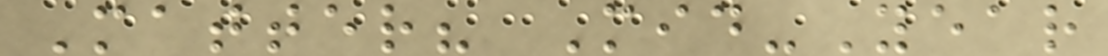Matter? Mid-Year
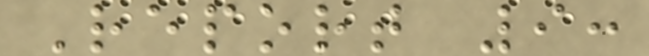Report 9:
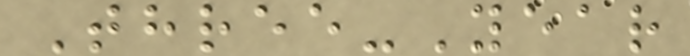Three-Year
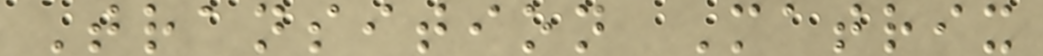Transition Matrix
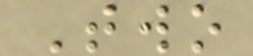Two
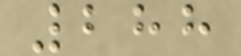288
